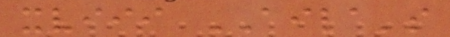xviii AILA's
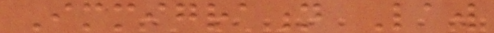Immigration Law
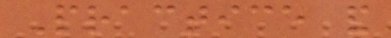Practice and
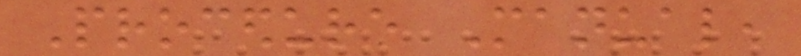Procedure Manual,
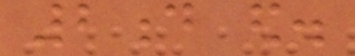2d ed.
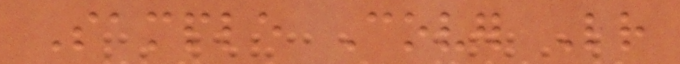Sample Cover Letter
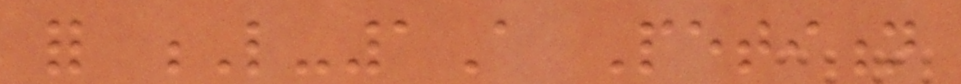for L-1A Petition
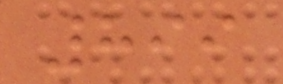899
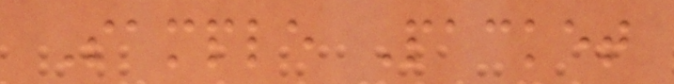Sample Packet
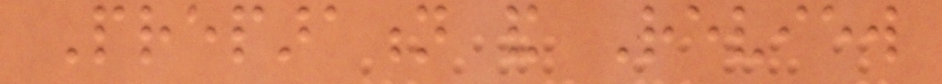Preparation and Review
